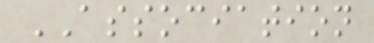ASSOCIATION
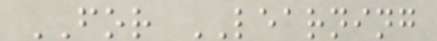FOR LEARNING
